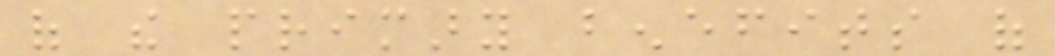of the primary benefits of
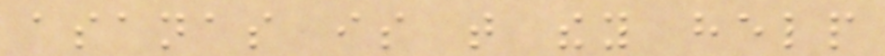asanas is that they help
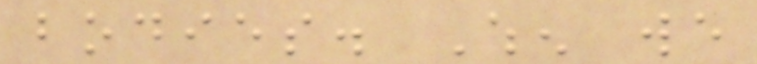bodies. When we
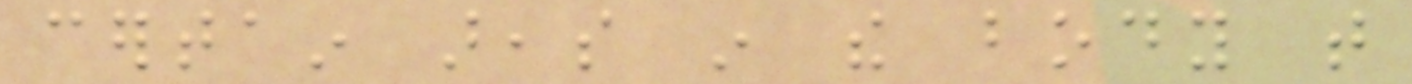certain areas in the body that
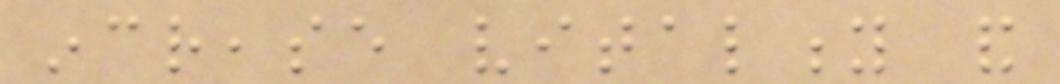increase vitality and
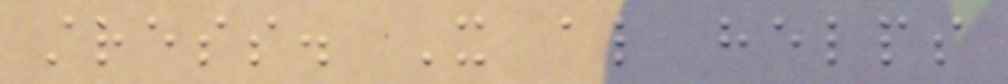stress. It also helps
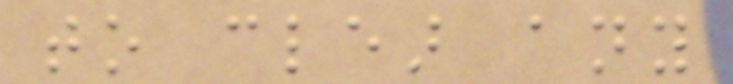to clear any
